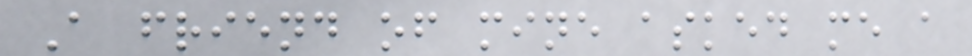A friend of mine asked me a
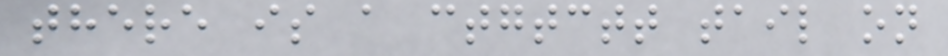there is a ctgtctt tail on
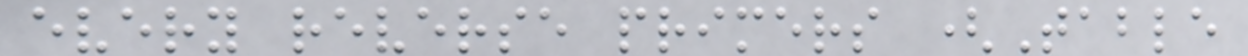every reverse primers (Table
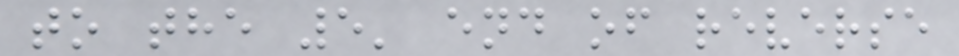to the 5' end of reverse
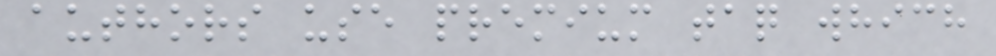authors use premium taq which
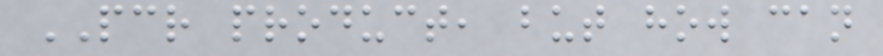PCR product, but how can
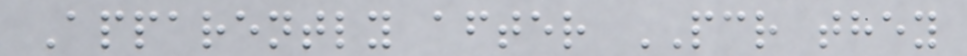Apparently after PCR they
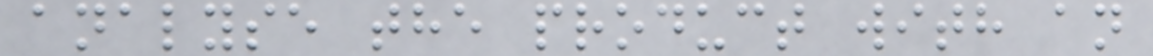analyse the product with an
